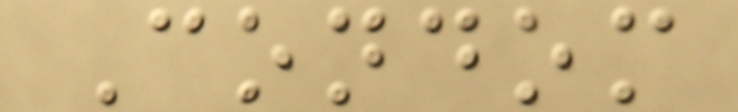Condom
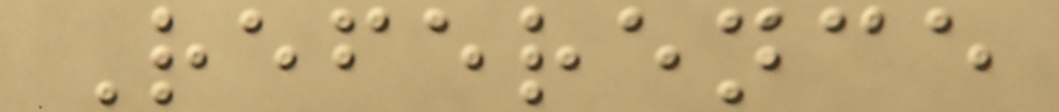Reference
